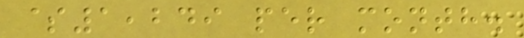$1,249 per month.
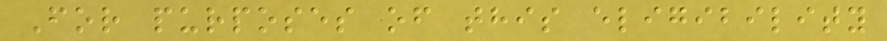For purposes of this eligibility
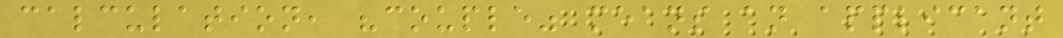calculation, "couple" means an applicant
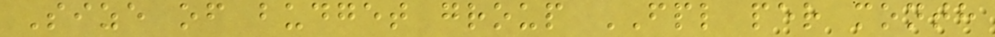Size of budget group FPL per month
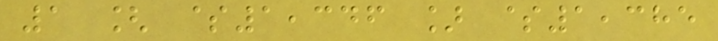1 [ $1,346 ] $1,385
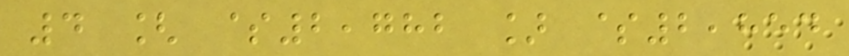4 [ $2,782 ] $2,854
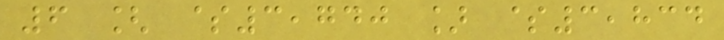6 [ $3,740 ] $3,834
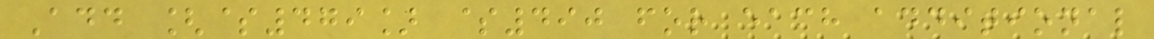Add [$479] $490 for each additional
